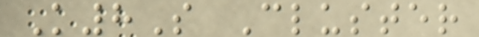K8S Cluster
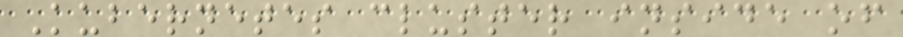Kubernetes cluster inside of
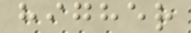higher
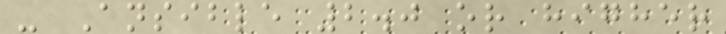- Ansible 2.0 or higher
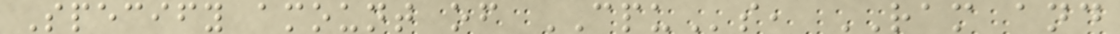Specify amount of CPUs, RAM and
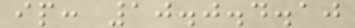ip: 10.0.4.10
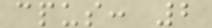cpus: 2
